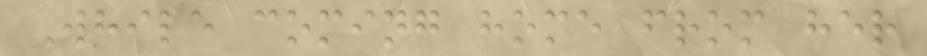While coming home from her
